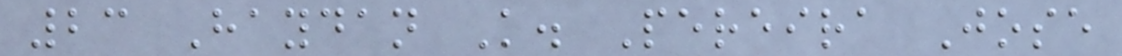23 Haydan K. Pereira Jose
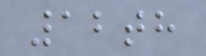12th
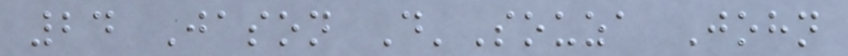24 Jason D'Souza John
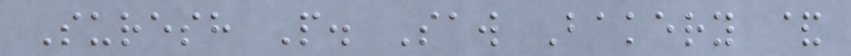Suresh P. Saw Bakery &
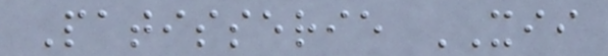Patisserie XII
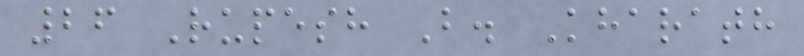26 Rupesh B. Kharath
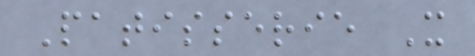Patisserie X
